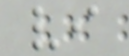vi
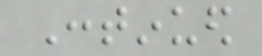Continued
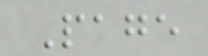Page
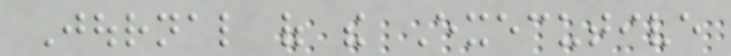Journal of the Executive
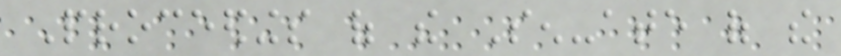Proceedings of the Sen-ate of the
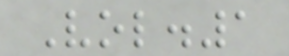Vol.1
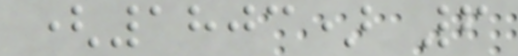(1803) 6
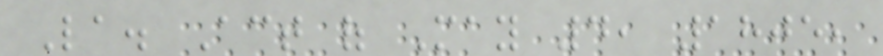La. Act of May 4, 1805,
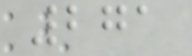271
